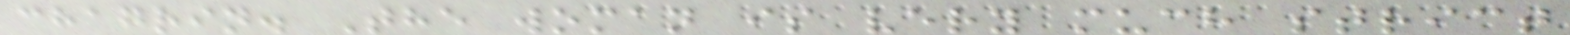chagrin. The woman is very much strict
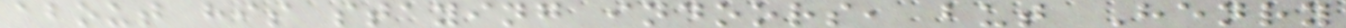about his staying indoors, but Henry
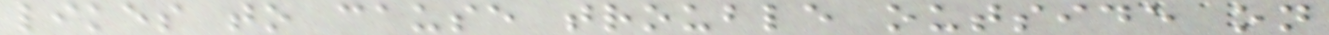likes to cause trouble outside on
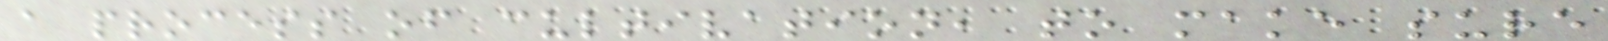a process of cultivation, to make sure
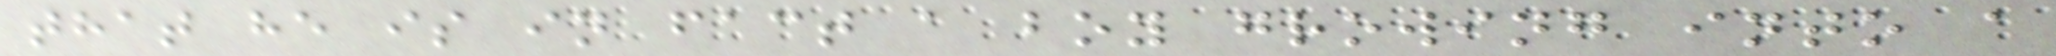that he is in fact a boy growing into a
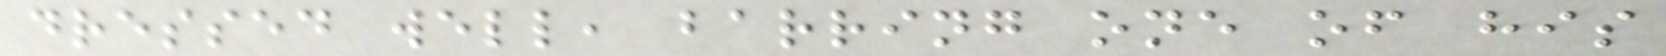dressed well, barring one of his
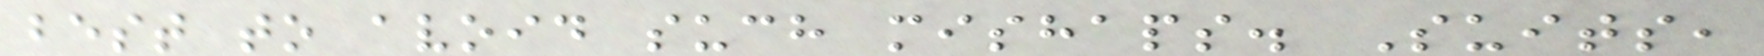best to avoid such mishaps. Suits,
